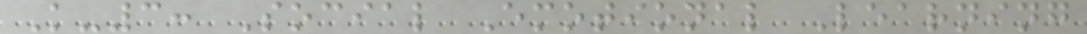K-3: Social Emotional Learning
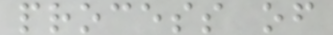process of
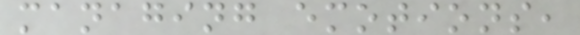managing emotions,
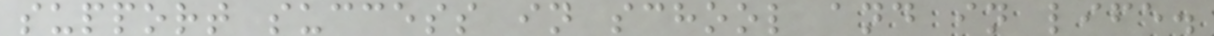support success in school and in life.
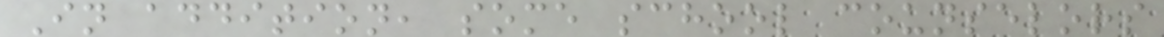In addition, some school counselors
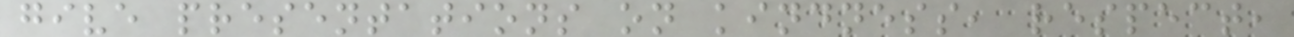give presentations on kindness, respect,
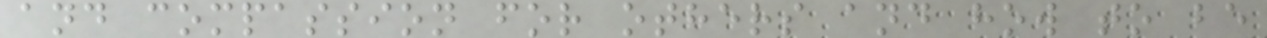and compassion for others and how to be
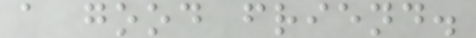a good friend.
